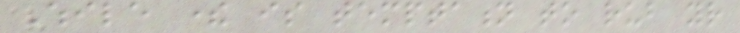While there is temptation to rub your
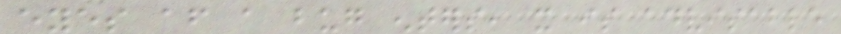eyes after a bug enters, it is advisable
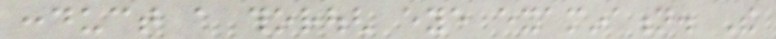conduct a thorough eye examination. The
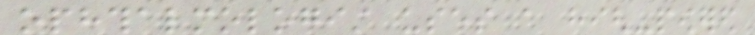ophthalmologist uses a high-powered
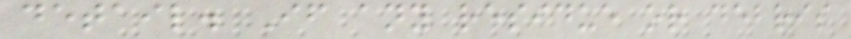detail. If any residue or debris
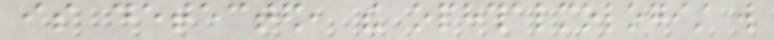is detected, the ophthalmologist will
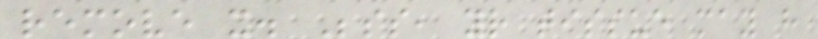remove it. Besides, your tissue may have
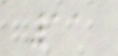11
